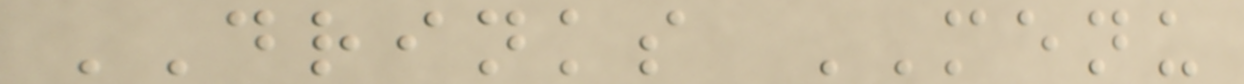DRINKS MENU
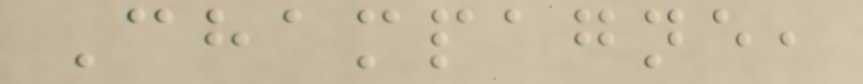Champagne,
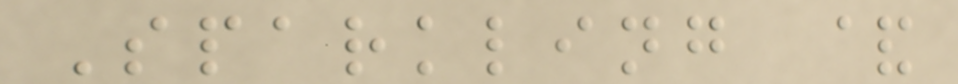Sparkling &
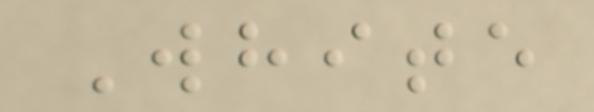White
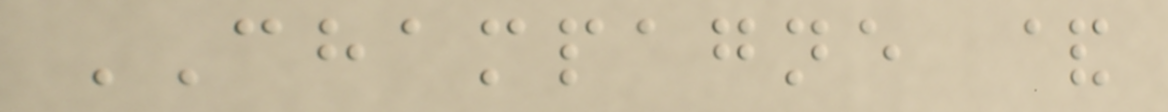CHAMPAGNE &
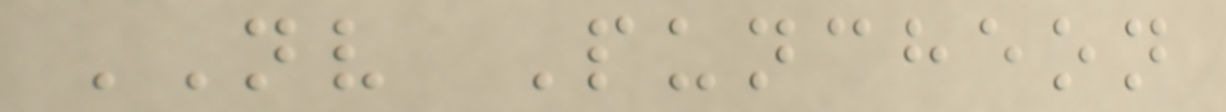NV Puncheon
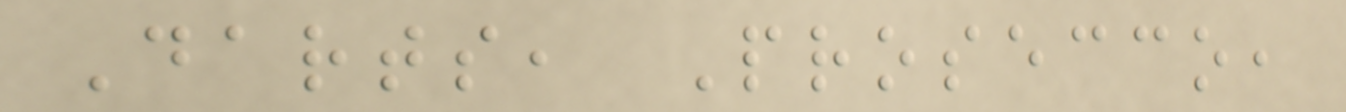Darts, Prosecco,
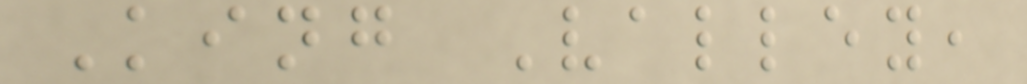King Valley,
